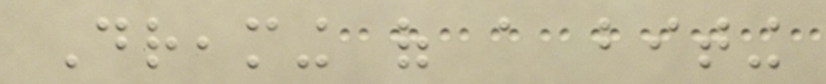Dreaming of a biting
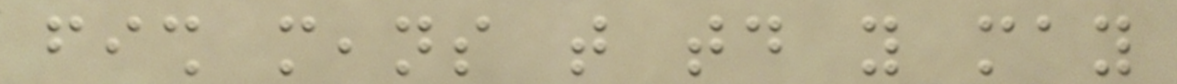fish means that today you may
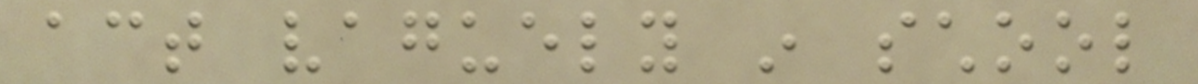act vaguely in school
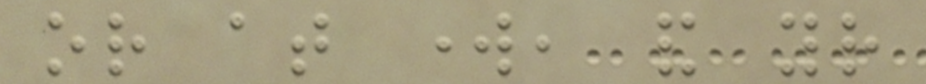or at work, and your
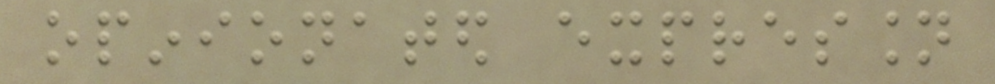opinionated expression
